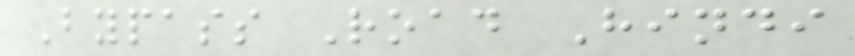Bypass Road Hindi
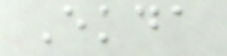Ekda
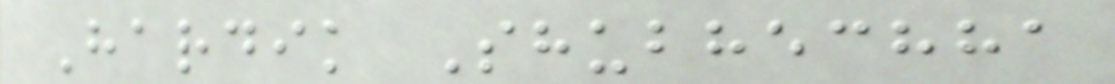Hardik Shubhechha
